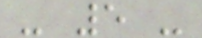- 5 -
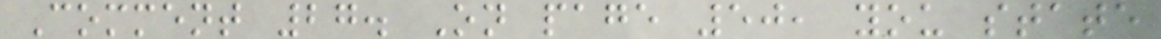Comment 27. On page 50, you state
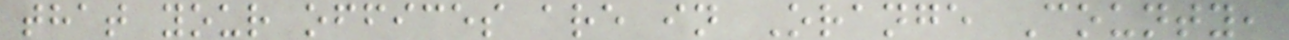that your offices are in Orange County,
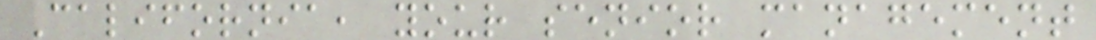California, your senior management
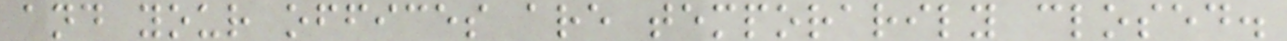and your offices are temporarily closed.
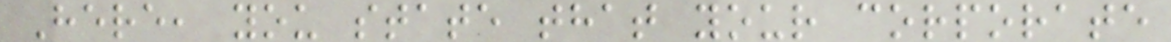Here, you state that your corporate
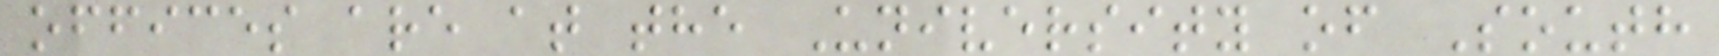offices are at the University of South
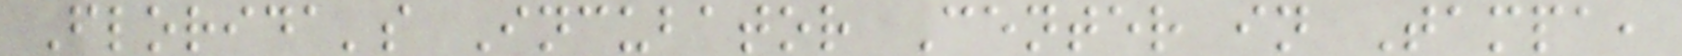Florida's Incubator Center in Tampa,
